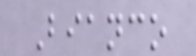Bianco
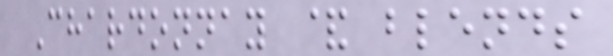Chardonnay & blends
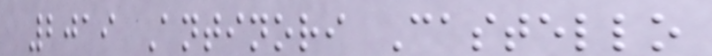2019 Antinori Castello
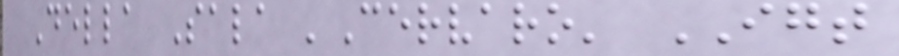Della Sala 'Cervaro' IGT
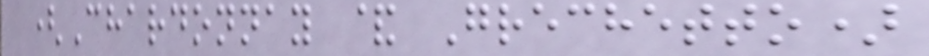(Chardonnay & Grechetto)
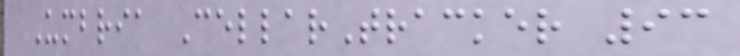Umbria CellarTracker 93
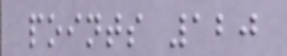points 120
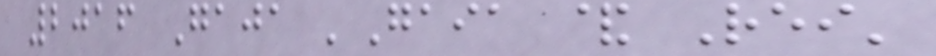2016 Gaja 'Gaia & Rei'
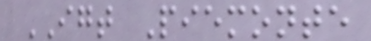IGT Piemonte
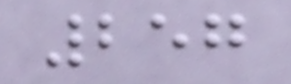257
